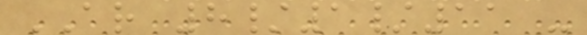AR 8/1/11 -
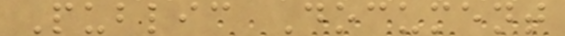Public Document
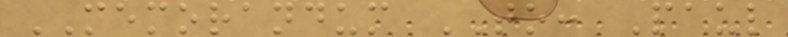MEMORANDUM TO: Paul
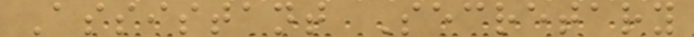Assistant Secretary
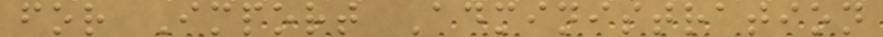for Import Administration
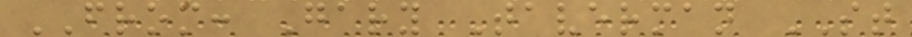FROM: Gary Taverman ST
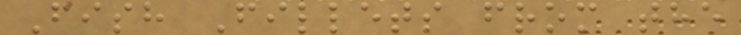Fish Fillets from the
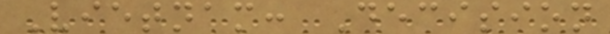Vietnam: Decision
